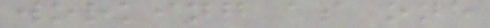working as one
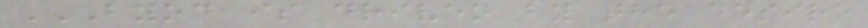BYOD IS DRIVEN BY THE DESIRE
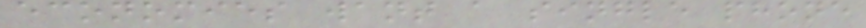economies want a single phone
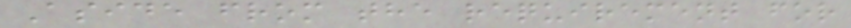Aside from the requirement for
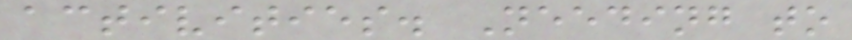activities. Needing to
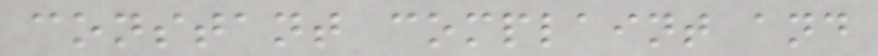constant complaint and
